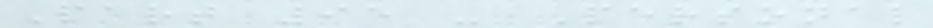Part 95 - Personal
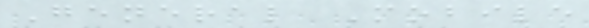General Mobile
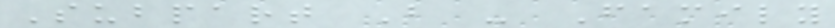Subpart B - Family
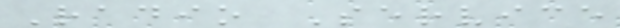Radio Service
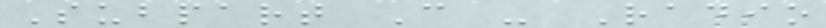Subpart C - Radio
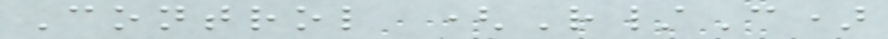Control (R/C)
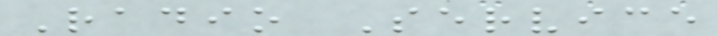Radio Service
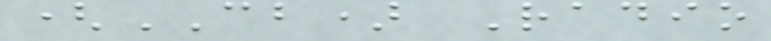(CB) Radio
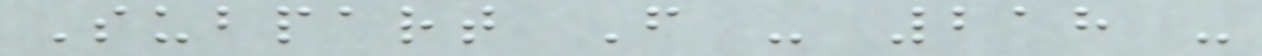Subpart F - 218 -
